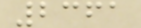2361
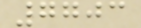7703
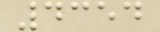4354
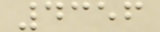4356
